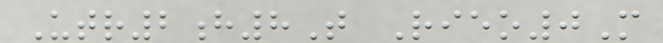Utr2h8T Rieo0M
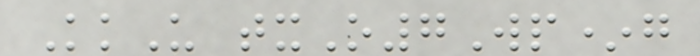KkU txO7Wp*g
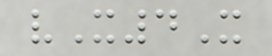vX4X
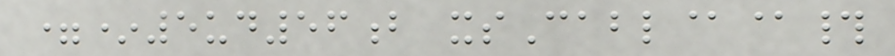=*5ud56b xsCabl@@#
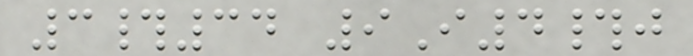3#34 9I4#j
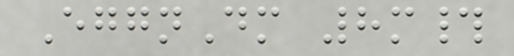EggnDm 8m#
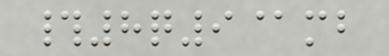#8q9@mb
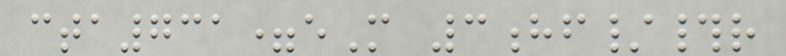cta731=eM 3hf/#r
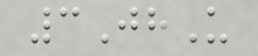3JhU
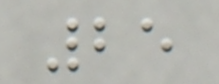25
